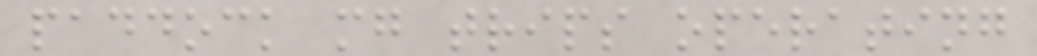paddock mg trips operating
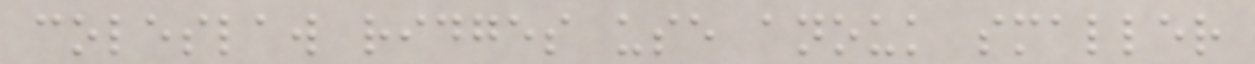coleslaw ridges use anouk smaller
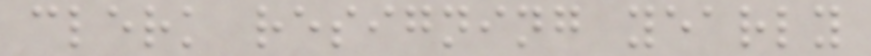clerk resigning yearly
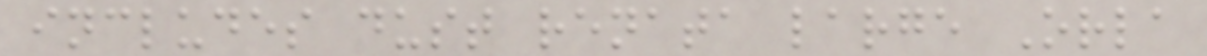includes dust renata large Orla
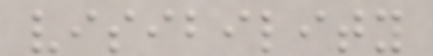visibility
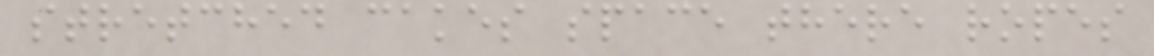stretched cakes space there ropes
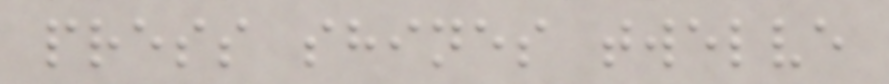press shines twelve
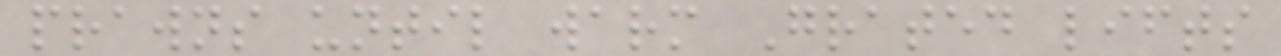prawns until warm Grated lifts
